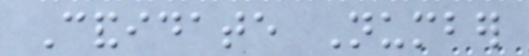Candidate Number
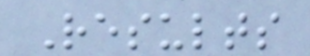Results
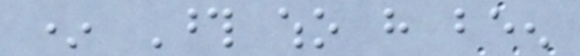* Those who have been
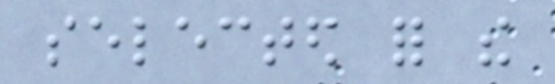selected for the
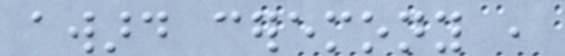award ceremony ,
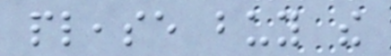please buy the
